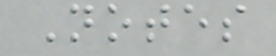Notes
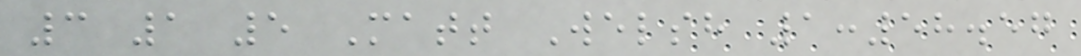3 1 5 Matt Welsh 1:58.57
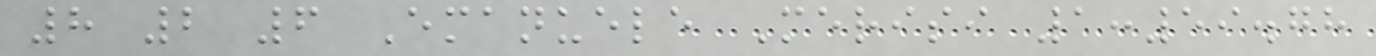8 2 6 Emanuele Merisi 1:59.78
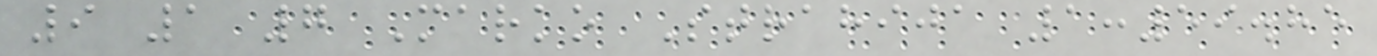9 1 7 Marko Strahija 1:59.85
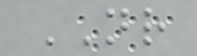NR
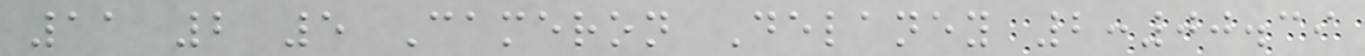11 2 5 Cameron Delaney 2:00.39
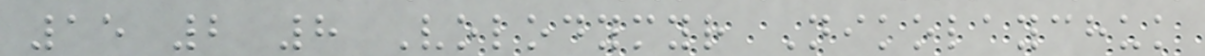15 2 8 Volodymyr Nikolaychuk
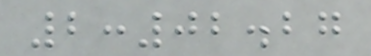2:02.27
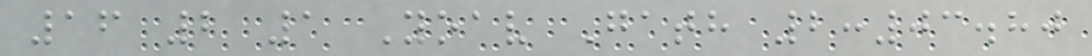16 2 1 Yoav Gath 2:03.80
